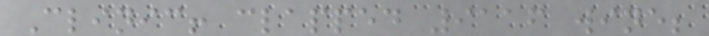Clinic! clapped 9116 wine;
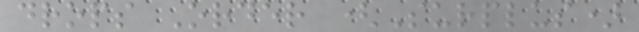drops Order (Surplus)
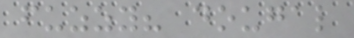fuzzy? dougal
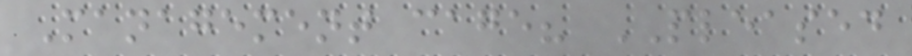Management cage? PLEASED
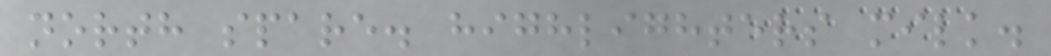north spare. highlighters milk.
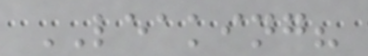LEAKING?
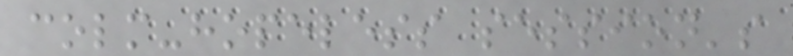colm-hopeless session's
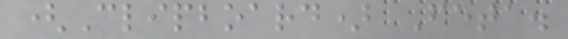(Clipboard) Feta.
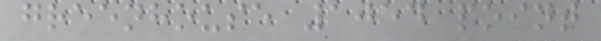greenhouse 1054 point
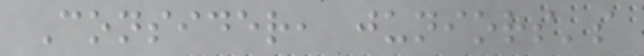Consider, juniors's
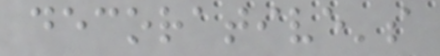decorative's
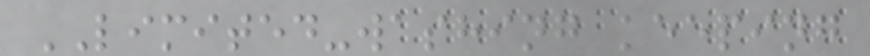LIMITED-washing keeping
